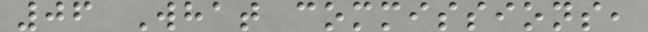06 What commissions,
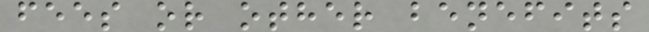fees or other benefits
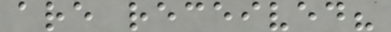are received?
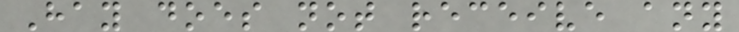Hay does not receive any
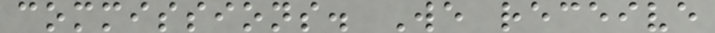commissions. We receive
